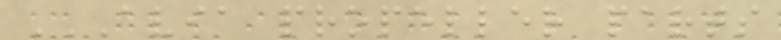AVIA PROPELLER PARTS
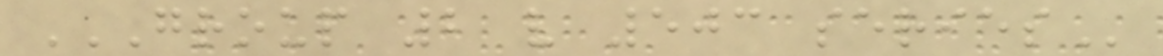GROUP 2 V 503 SERIES
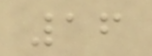16
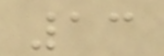13
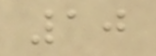10
